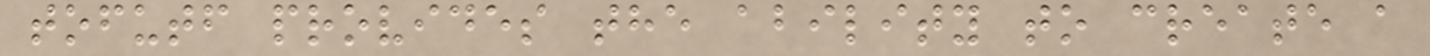tofutf provides the ability to create a
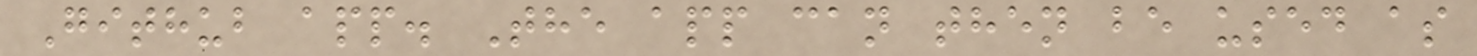Github app. The app can then be used as
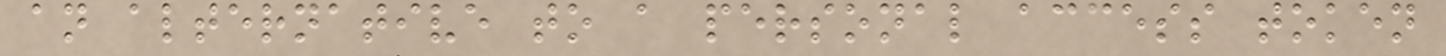an alternative to a personal access token
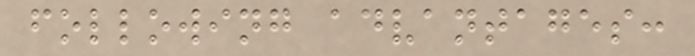following advantages:
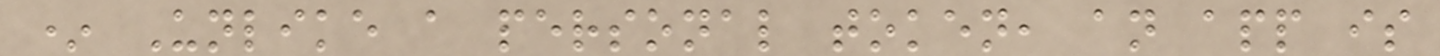* Unlike a personal token, an app is
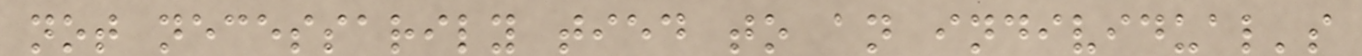not necessarily tied to an individual's
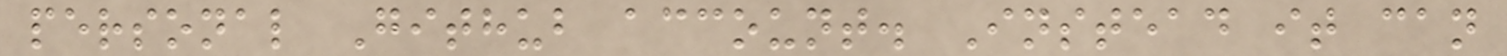personal Github account. Instead it can
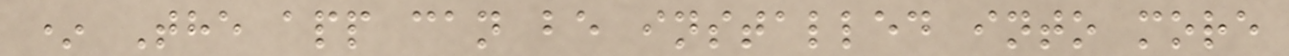* The app can be installed into more
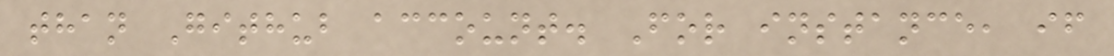than Github account. For instance, if
